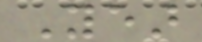Year
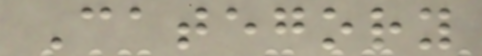Category
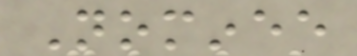Nominee
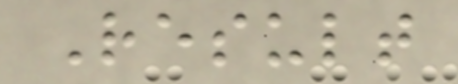Result
